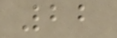22
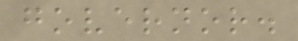governor.
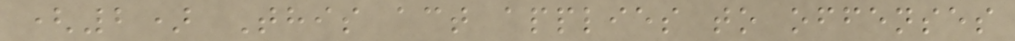(2) This act applies to offenses
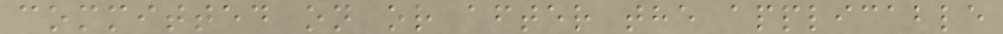committed on or after the applicable
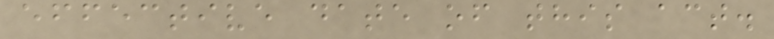effective date of this act.
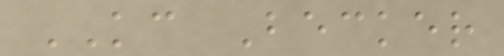KC Becker
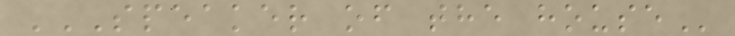SPEAKER OF THE HOUSE
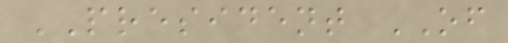PRESIDENT OF
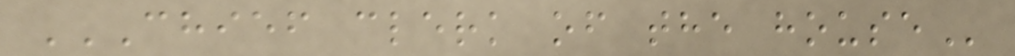CHIEF CLERK OF THE HOUSE
